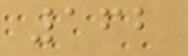162
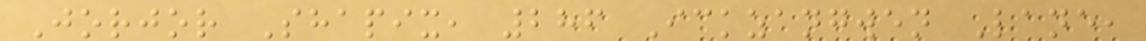Jorjor Shapix, 286 Ickzangwen Lane,
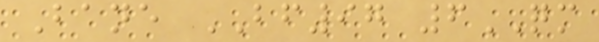Bane BF97 6QM
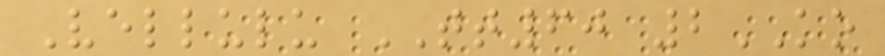Vellulu TT60 2KO
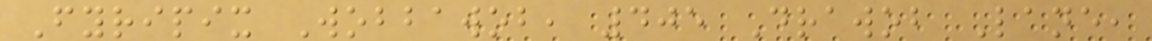Fyripix Wobbawob, 405 Drawob Lane,
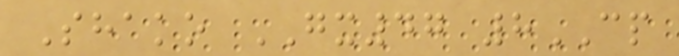Shako GX47 8CP
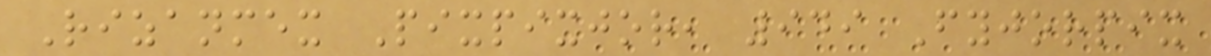Rizanmex Pixpixjor, 949 Fyjorpix
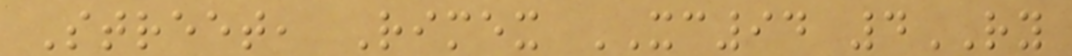Street, Rimex XC94 4RY
